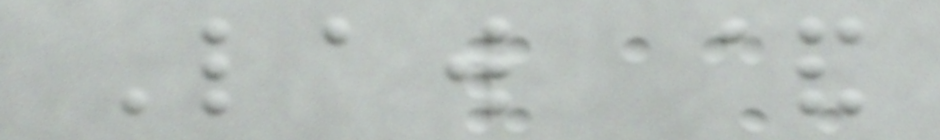Law &
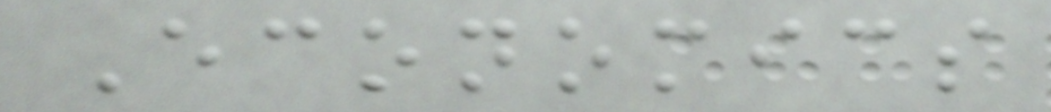Economics
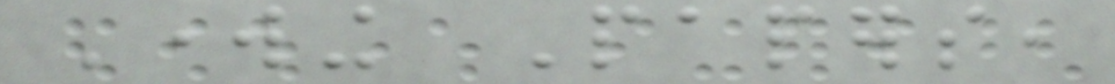Working Papers,
